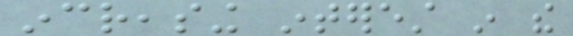increasing interest in the
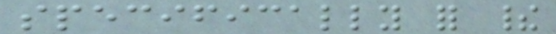specifically for their
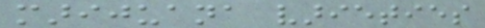marijuana varieties
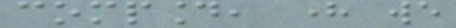compound, here we
